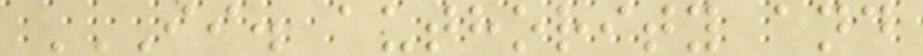II. AUTHORITY AND
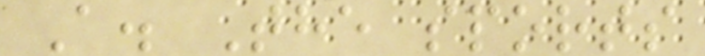A. The sports
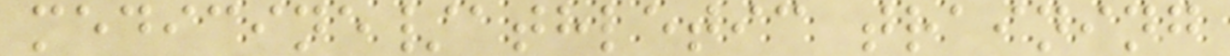medicine/athletic training
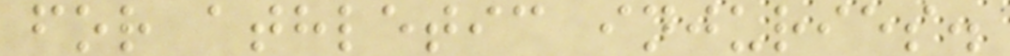for athletic injuries.
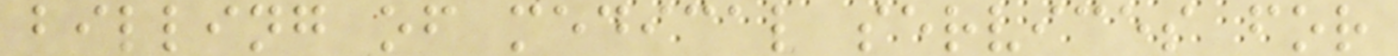billing of medical services for
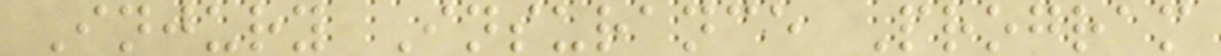Injury Insurance Program
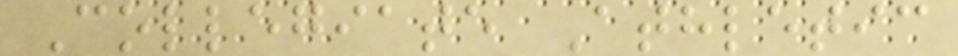Collegiate Athletic
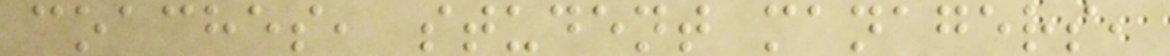coaches, student managers,
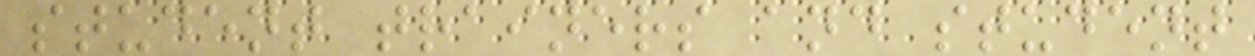student trainers and student
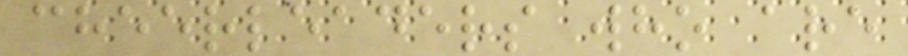cheerleaders who are
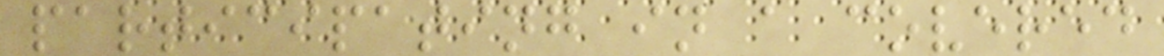participating in a covered
